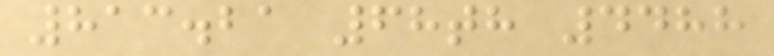813.21 68th 4488
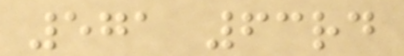571 63rd
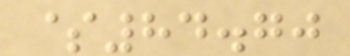$84.70
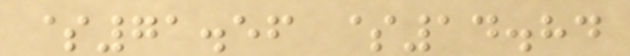$71.56 $14.84
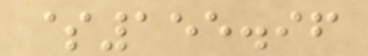$155.96
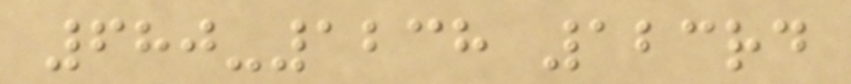680-1238 123rd
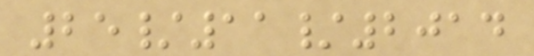25/11/2014
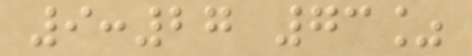9:27 73%
